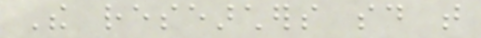The researchers said that
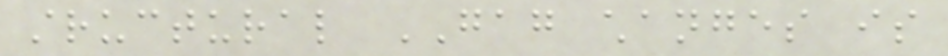structural GAG changes is
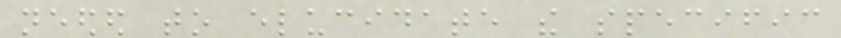needed to elucidate the specific
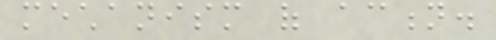mechanism of action.
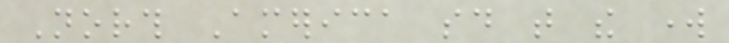North America said that the work
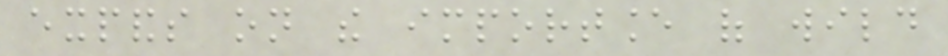expands on the importance of wild
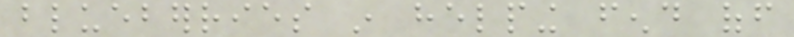blueberries in helping fend off
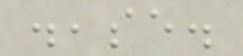disease.
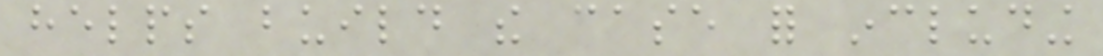helps build the case for including
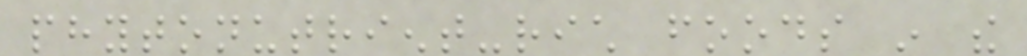phytonutrient-rich foods in the
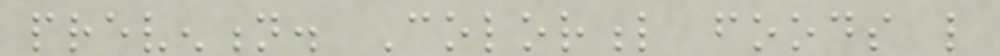prevention. Colorful foods like
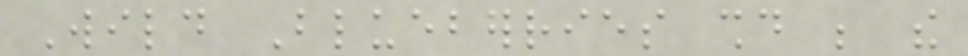Wild Blueberries should be the
